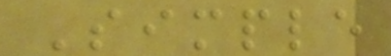Simple
